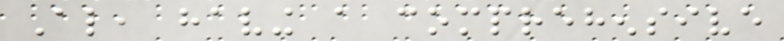Also, having a comprehensive
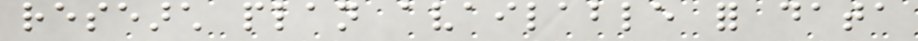research plan available for data
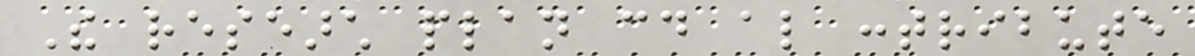The research plan could also contribute
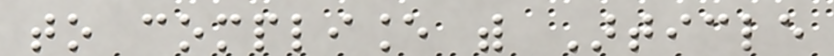to compliance with Article
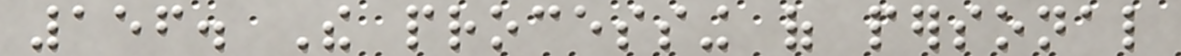156. The processing of personal
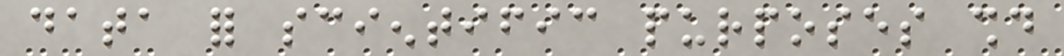data for scientific purposes should
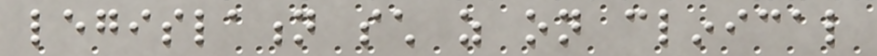legislation such as on clinical
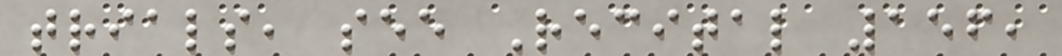trials, see Recital 156,
